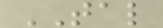TAL
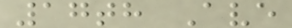17th Ave
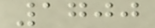1700
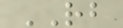RB
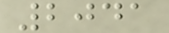2041
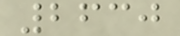2630
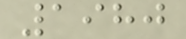1980
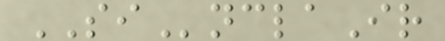SInclaIr
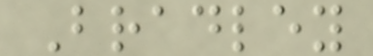Bradley
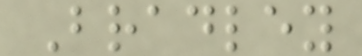Bradley
